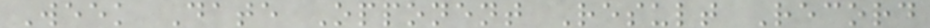Week Date Opponent Result Record
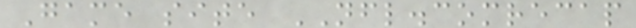Game site NFL.comrecap
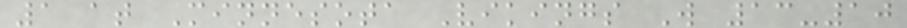1 at Minnesota Vikings W 13-10
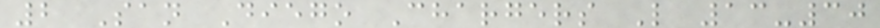2 San Diego Chargers L 13-30
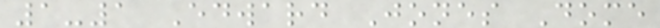1-1 Edward Jones Dome
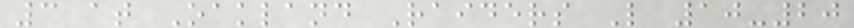3 at Oakland Raiders L 10-20
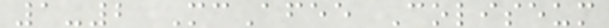1-2 McAfee Coliseum
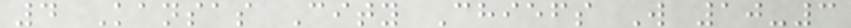4 Kansas City Chiefs W 10-3
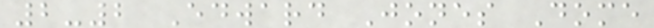2-2 Edward Jones Dome
